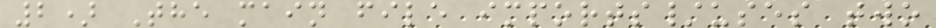2) The main file imports/uses two
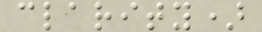clarity)
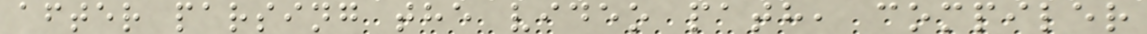after parsing the video path, compiler
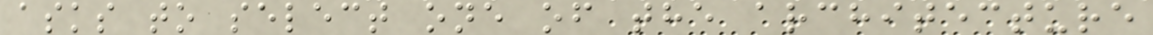asks to select one of the architecture
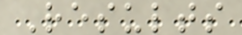Results
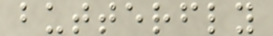butterfly
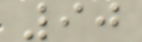90
